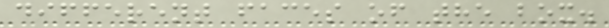different faces of the box.
